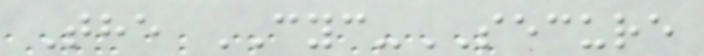The CYC-SECURE
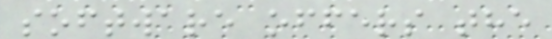software offers the
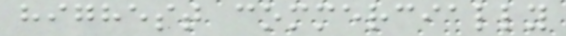highest commercially
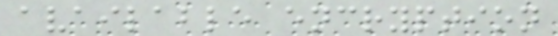available encryption
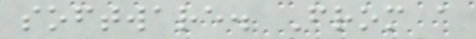software. From a
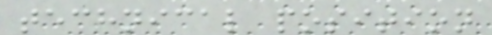technical position
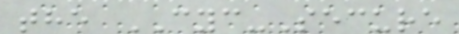the CYC-Secure
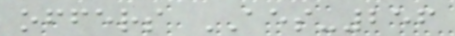offers AES-256
